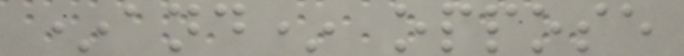*and* oppose
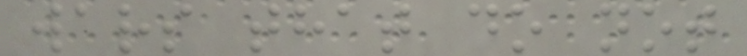wars that do not
